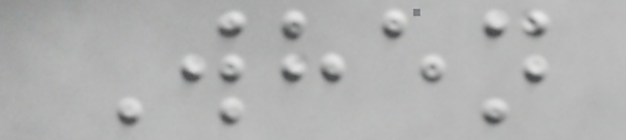When
